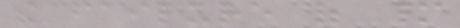the failure of many
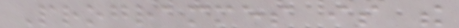Programmes is the
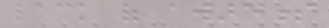lack of awareness
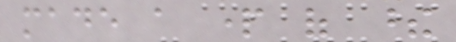made a part of these
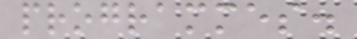programmes.
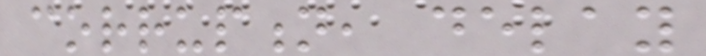corruption, delay
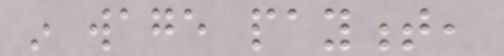in wage payment,
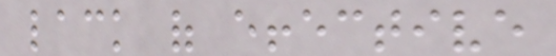lack of effective
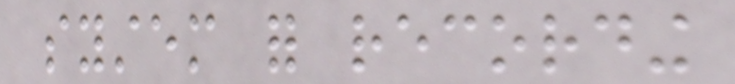system for recording
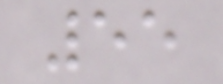55
